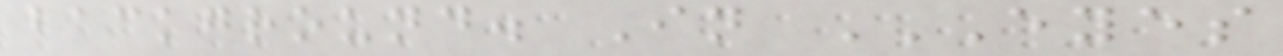background. In EYES
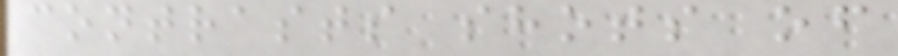contrasts shots of
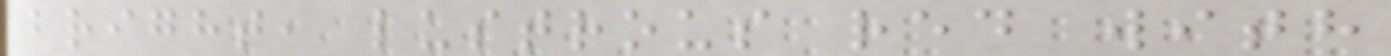bright, lustrous red with
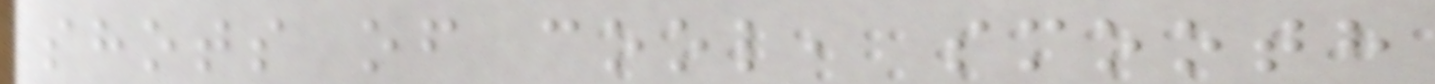shots of cool, smooth
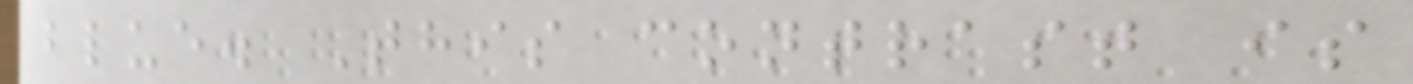blue. This contrast is
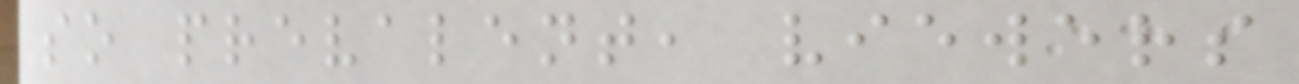so prevalent, viewers
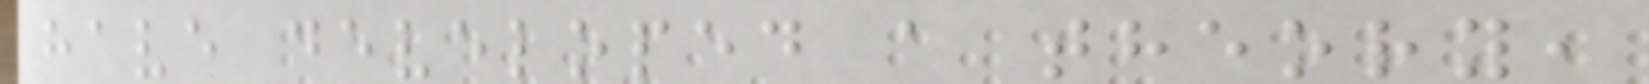have developed a theory,
